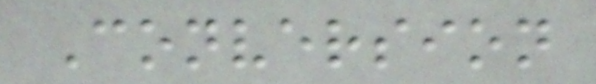Conversion
